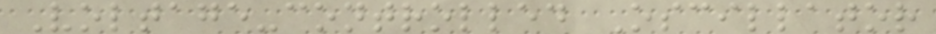Voltage-controlled Oscillator
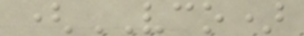(VCO)
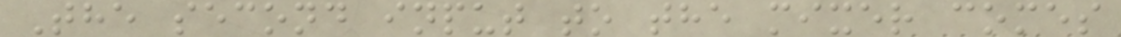The second input to the mixer comes
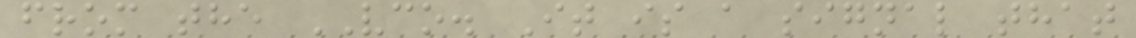from the VCO. It is a signal that
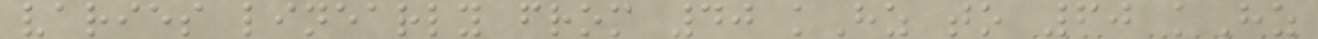varies linearly from 40 kHz to 60 kHz
